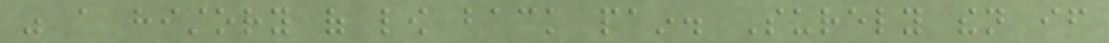was a history of low back pain. Surely then if
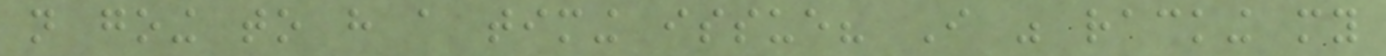not going to have a timing issue? I was racking my
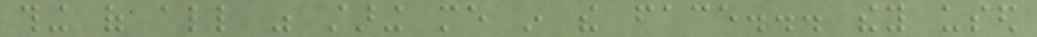thing of all was staring me in the face... they used
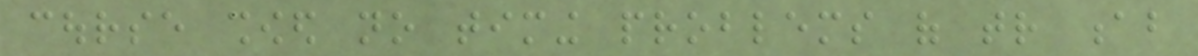course showed no timing problems of tr ab
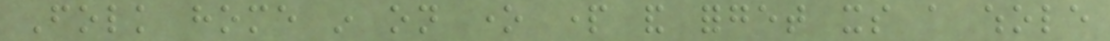Folk home in on one part and forget its a whole
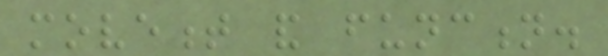movement and function.
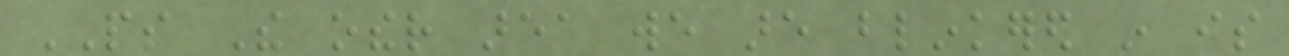PS The other area we are blinkered in is
